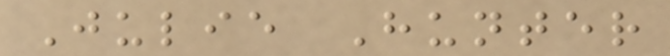Julie Hunter
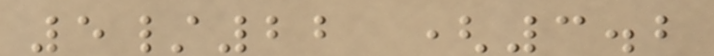5/22 (3.2
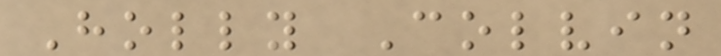Holly Colvin
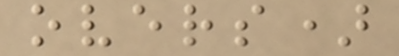overs)
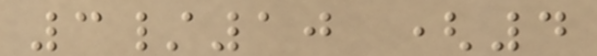3/10 (4
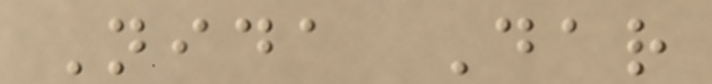Nida Dar
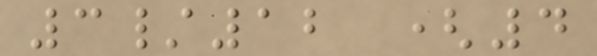3/12 (4
